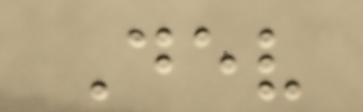Dev
